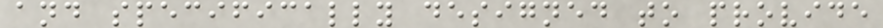and specifically designed to provide
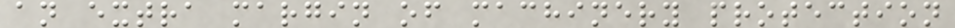an extra margin of machinery protection
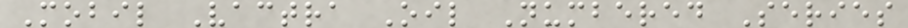Mobil Vactra Oil Numbered Series
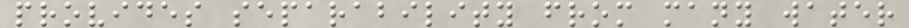provides separability from many water
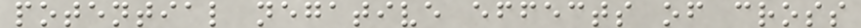potential negative effects of cross
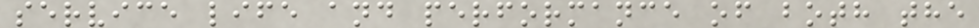service life and performance of both the
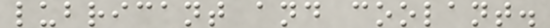lubricant and coolant.
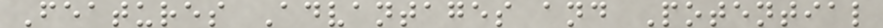Features Advantages and Potential
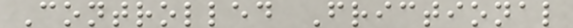Controlled Frictional
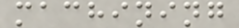machining
